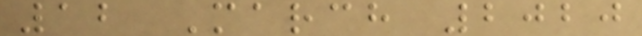12 March 2020
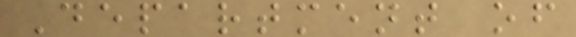Department of
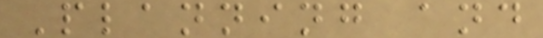Planning and
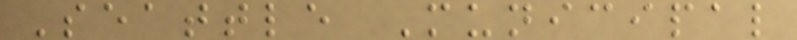Seattle Municipal
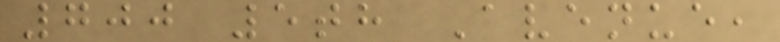700 5th Avenue,
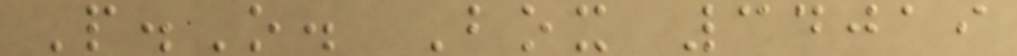P.O. Box 34019
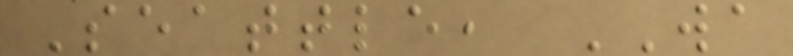Seattle, WA
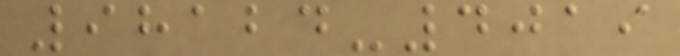98124-4019
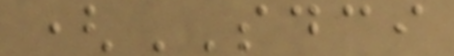(SDCI
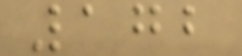172
